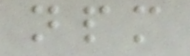npm
